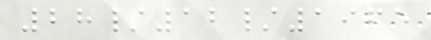28/12/1965
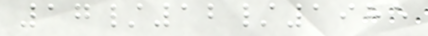17/12/1985
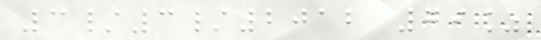3/3/2012 79%
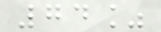74%
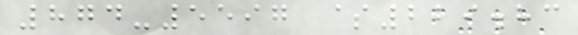874-5597 $229.83
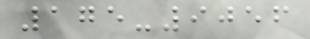175-9056
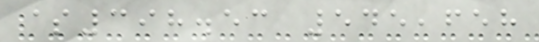$398.53 545,658
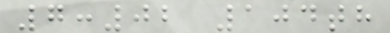7:02 104th
